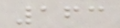163
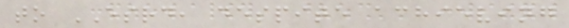to ESRD, despite achieving
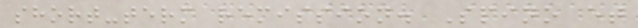short-term remission. Spino et
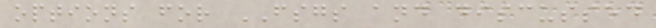options for FSGS and discussed
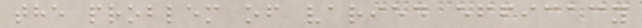the problem of varied efficacy
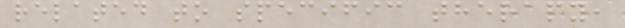related to specific therapy,
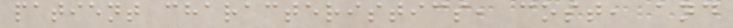patient characteristics, cost, and
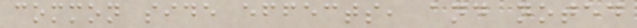common side effects, and noted
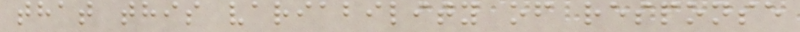that this variability of response
